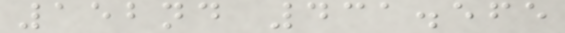152nd 431.565
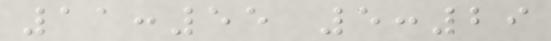11:55 5:29
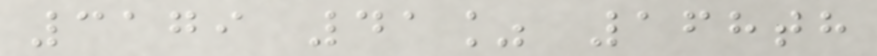3179 41% 168th
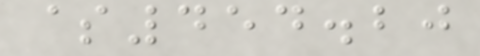$454.20
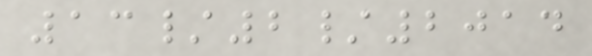13/2/2014
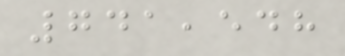741,548
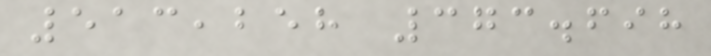513,258 373.698
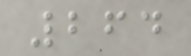264
